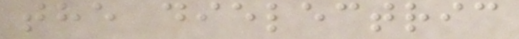the dielectric
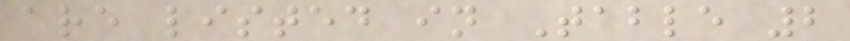are listed in Table 2
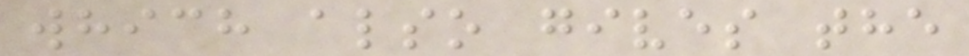which also gives the
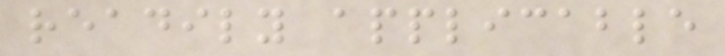readily applicable
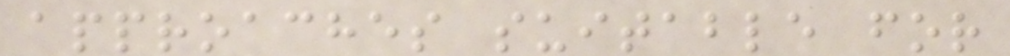approaches suitable for
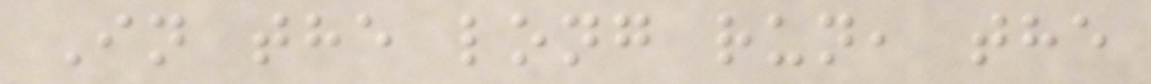In the long run, the
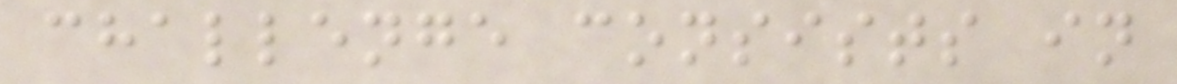challenge consists in
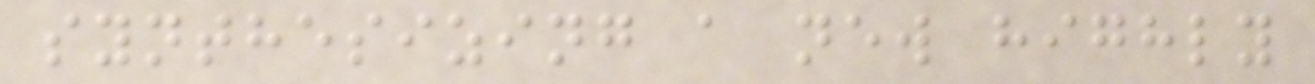synthesizing a new highly
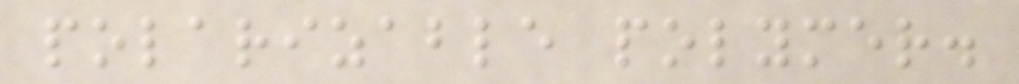polarizable polymer.
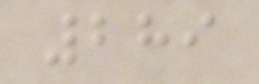289
